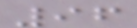96
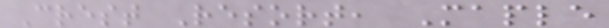Crest Resort, Maple
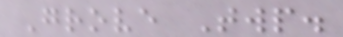Grove Twp.
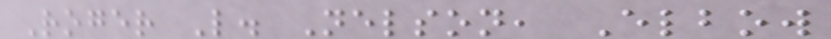Roger L. Nelson, Elbow
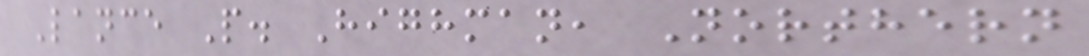Lance P. Highman, Northern
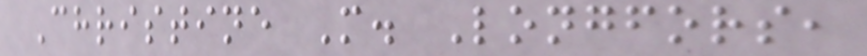Christine M. Longfors,
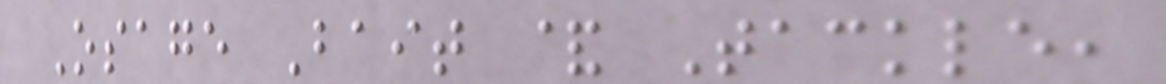Osage Bait & Tackle,
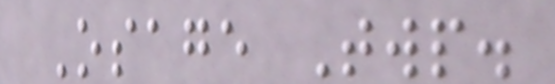Osage Twp.
